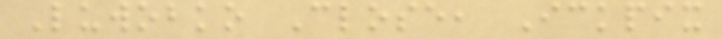Luwobko Close, Ickpix
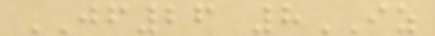JF26 8IZ
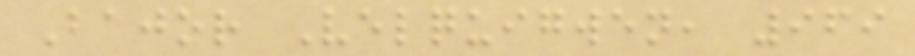Bajor Velquigwen, 969
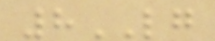8LG
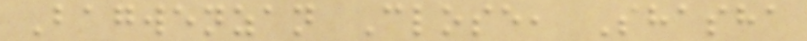Bagwenzan Close, Shasha
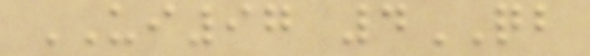UI97 4QB
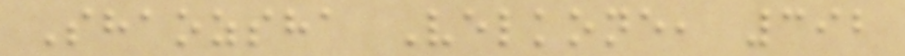Shaozsha Velkone, 392
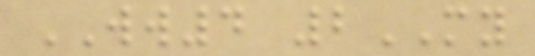WW4 2MY
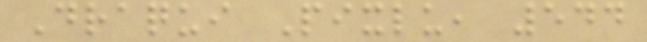Draqui Pixlu, 544
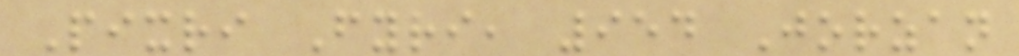Pixri Fyri, 954 Jorzan
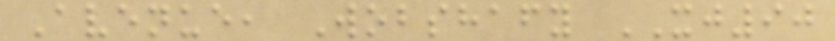Avenue, Wobshafy XJ90
